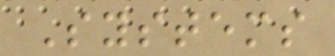Systems
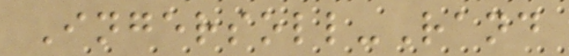Ingersoll-Rand
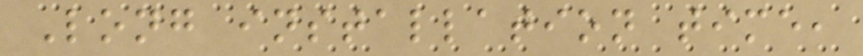Long installation time,
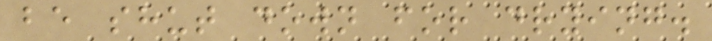be shut down for drying.
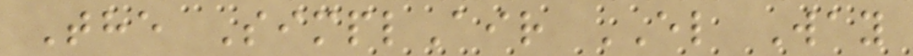The SimplAir EL Way
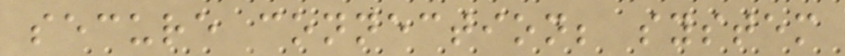secure connection; system
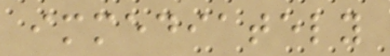immediately
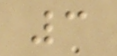3
